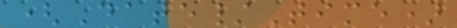(Date/Time)
